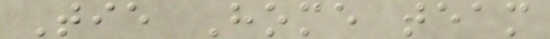Tie Home team
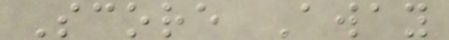Score Away
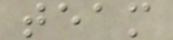team
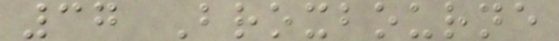37 Broxbourne
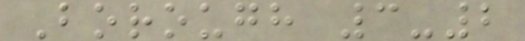Borough 3-2
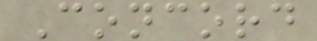Concord
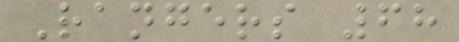Rangers 68
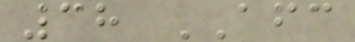38 AFC
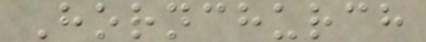Hornchurch
